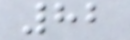82
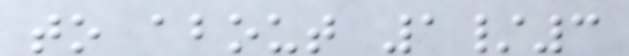to about 1/3
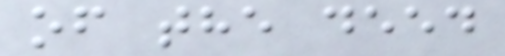of the deed
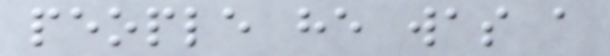people he was a
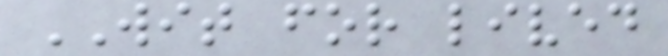WIT for lived
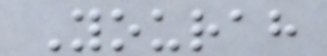Yourah
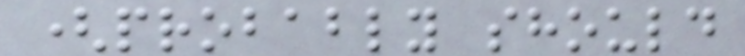(probably should
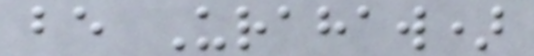be Urahaw)
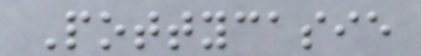Pottycasie
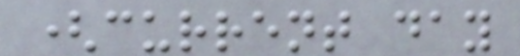(current day
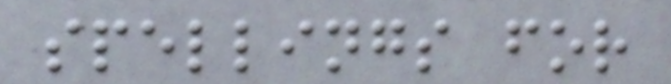spellings for
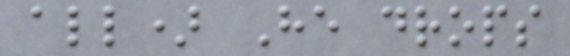all) He drops
